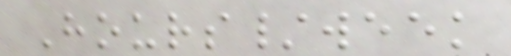Hours/week
